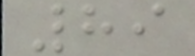89
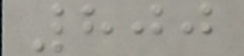800
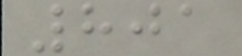801
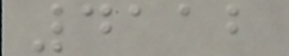4112
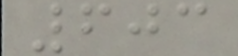603
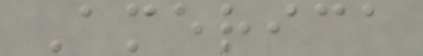America
